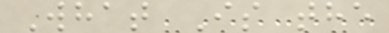What Is the
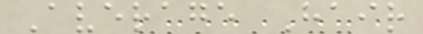Average Hair
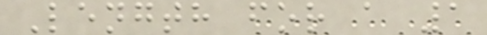Length for a 1
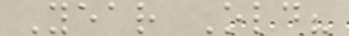Year Old?
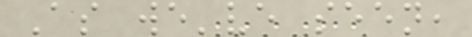As we've seen,
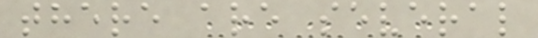there are several
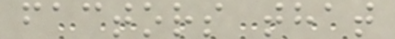factors that
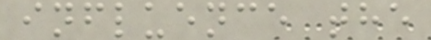influence the
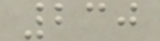230
